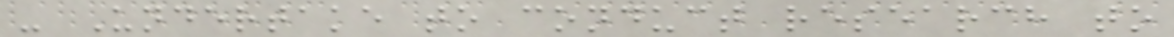- Undertake to conduct research to
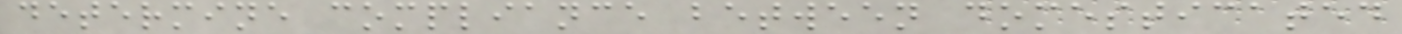determine compliance between domesticated
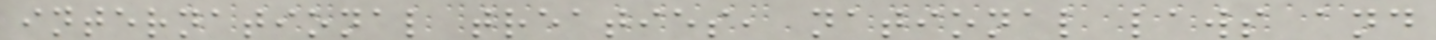international treaties, national laws and
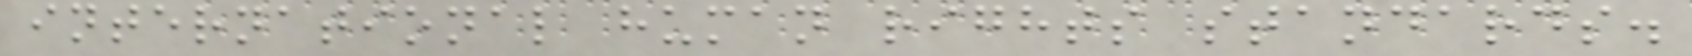international human rights standards.
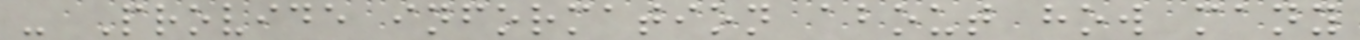- Provide information about how many
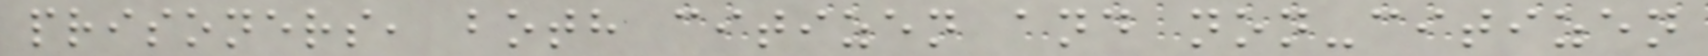prisoners, both citizen and non-citizen
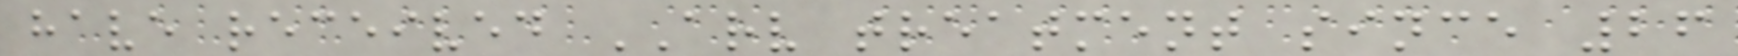have received ARV treatment since 26
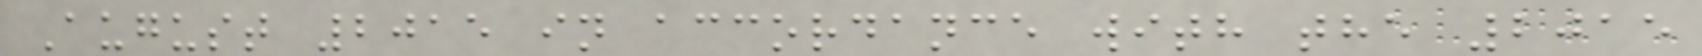August 2015 in accordance with the 2015
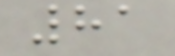81
